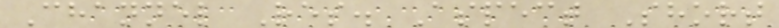Channel Res. Aspect Short
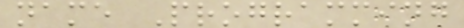name Programming
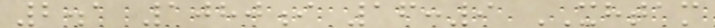2.1 1080i 16:9 XHTAM
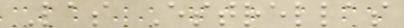Las Estrellas
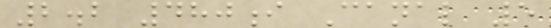2.2 480i Canal 5
